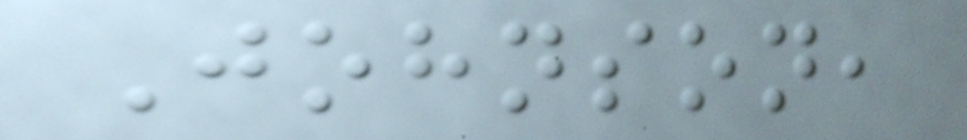Johnson,
